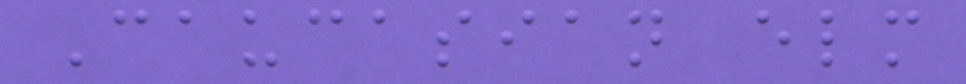Caucasian elm
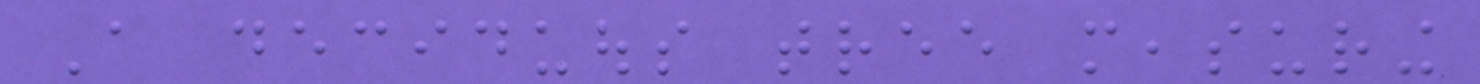A deciduous tree measuring
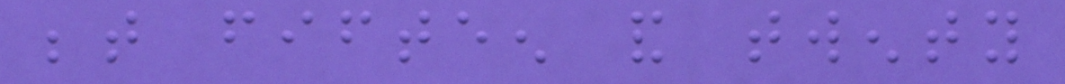between fifteen and twenty
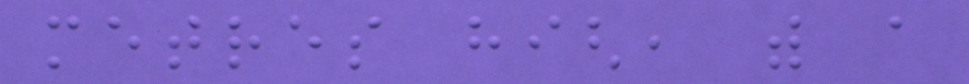metres high, with a
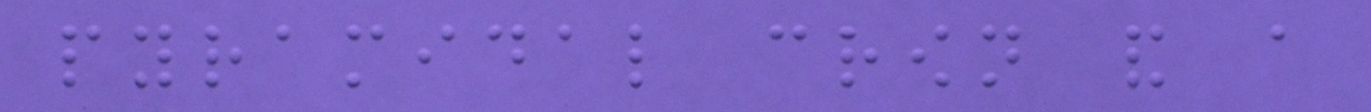pyramidal crown and a
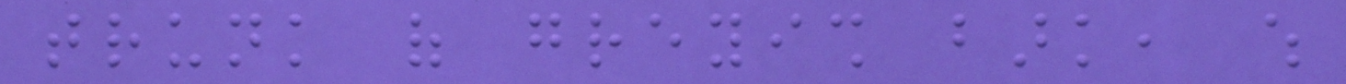trunk of greyish bark, which
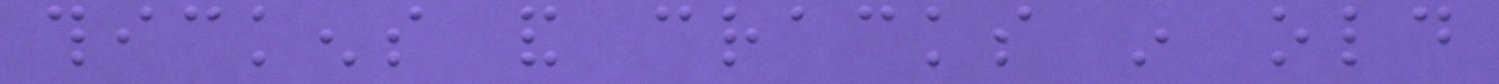thickens and cracks in old
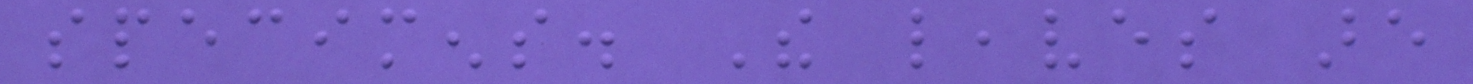specimens. The leaves are
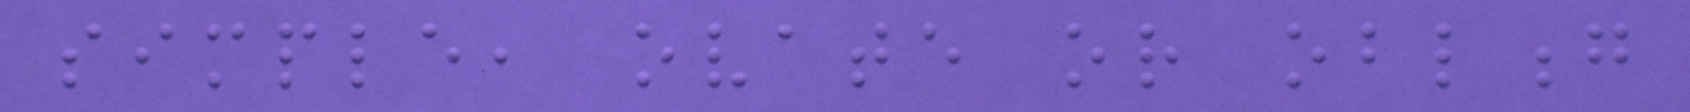simple, ovate or oblong
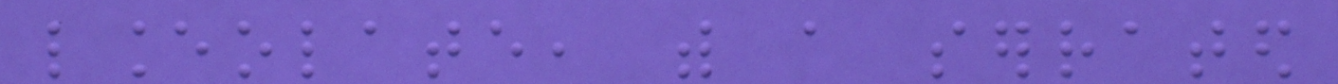lanceolate, with a serrated
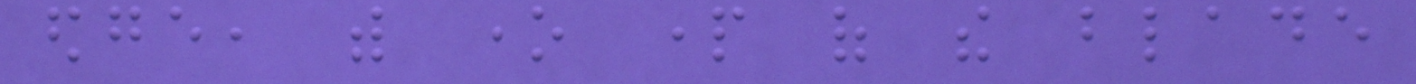edge, with one part of the blade
